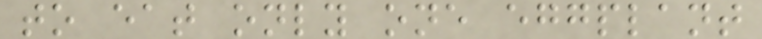to eat only one eggplant
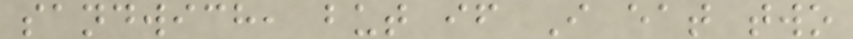sandwich, but if I eat two
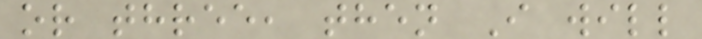or three, then I will
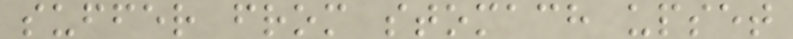suffer from stomach upset
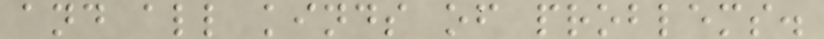and all kinds of problems.
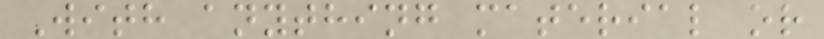With anything material or
